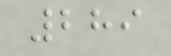289
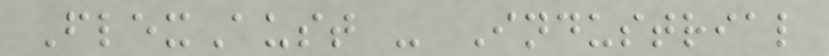FlexAust - Industrial
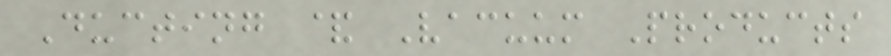Ducting & Vacuum Products
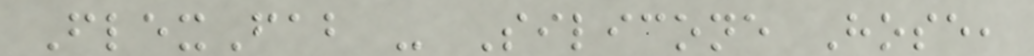FlexFab - Silicone Hose,
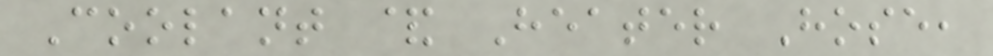Coolant & Heater Hose,
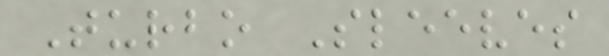Turbo Sleeves
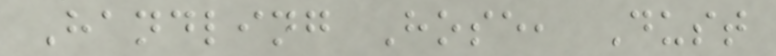Handling Hose, Dust
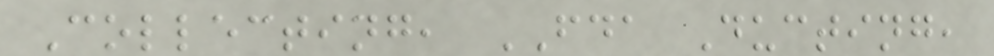Collecting, FDA Ducting,
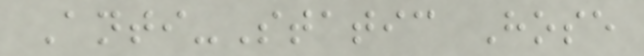Anti-Static Hose
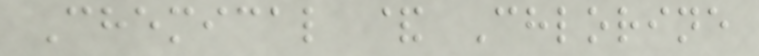Chemical & Chlorine
